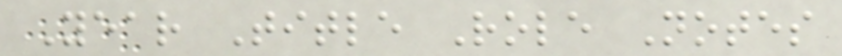Year Title Role Notes
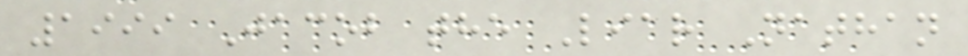1999 Jacob the Liar Nathan
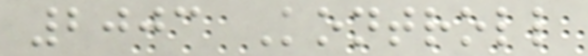2003 Kontroll
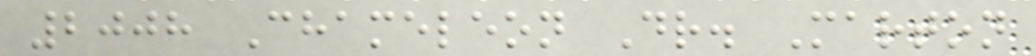2008 Chameleon Dr. Marton
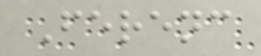Ferenc
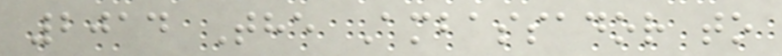2014 The Ambassador to
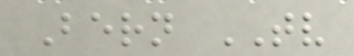Bern TV
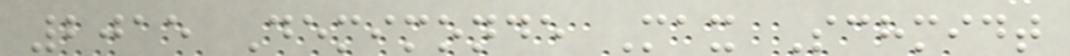2015 Demimonde Max Schmidt
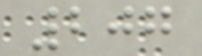207
